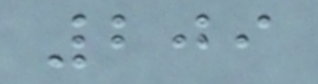209
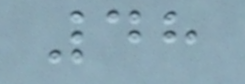48
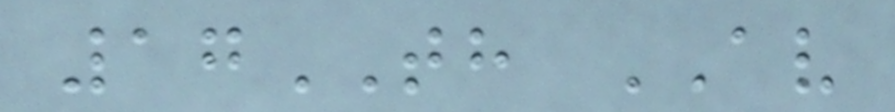17TH AV
